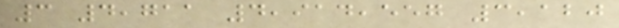3 4,711 4,914,557 3,120
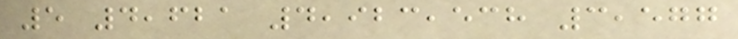5 4,621 4,923,538 3,577
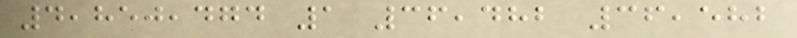4,850,474 1 36,482 36,582
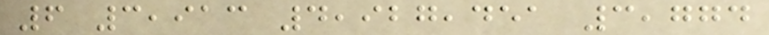6 3,913 4,927,451 3,774
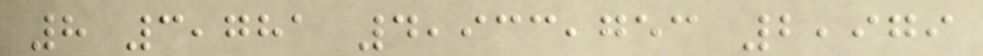8 3,781 4,933,753 2,979
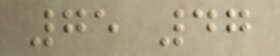75 47
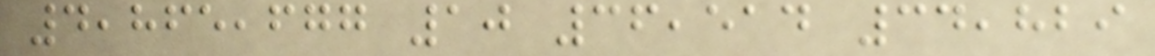4,865,677 10 36,514 34,829
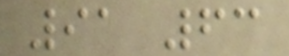91 63
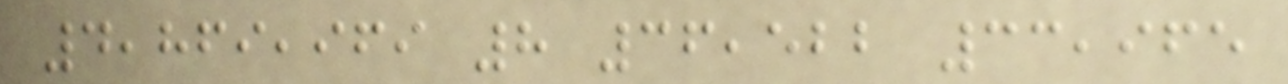4,869,969 8 36,522 33,965
